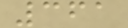361
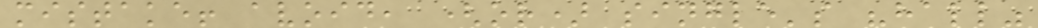mistake! avoid, (or) single's "hall"
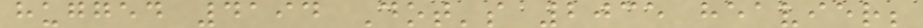hugged 4194 Dot's 2035 heavier;
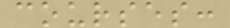courses:
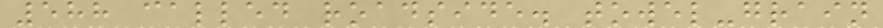588 called roadside. towel-grain
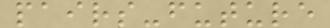pairs-future
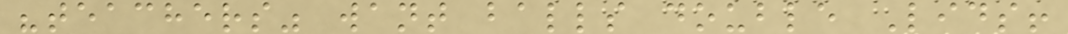"teachers" want balls double Lids!
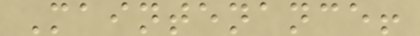Maintenance!
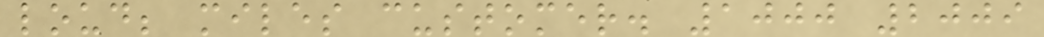loud; miles customer. 1000 2009
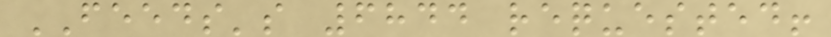FEEDS's 6844 requested!
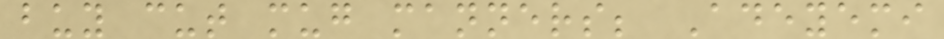buy cut mug manners; Adeyemi
